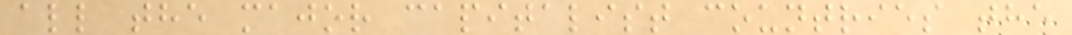all the major capitalist countries the
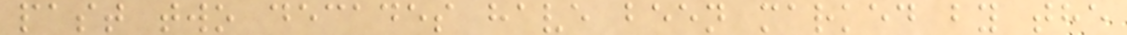past two decades have been marked by the
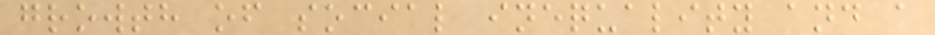growth of social inequality and a
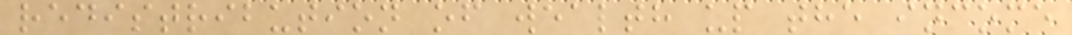redistribution of wealth up the income
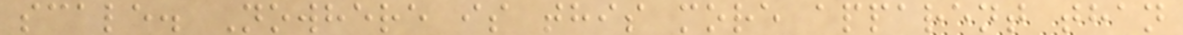scale. Nowhere is this more apparent than
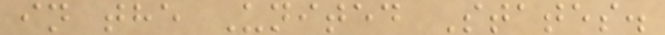in the United States.
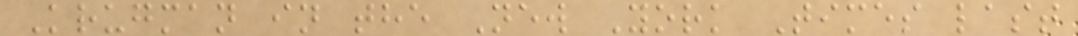Krugman in the New York Times last
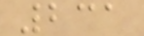231
